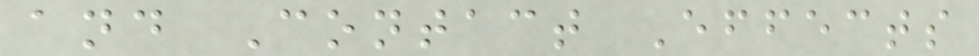and Contact Effects
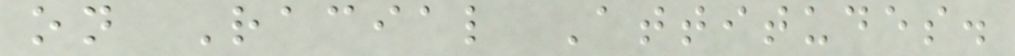on Racial Attitudes.
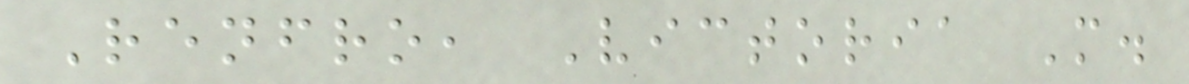Renfro, Victoria M.
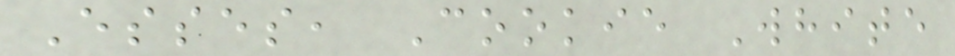Esses, Cookie White
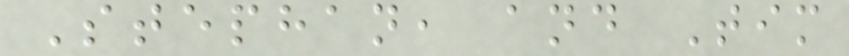Stephan, and Tim
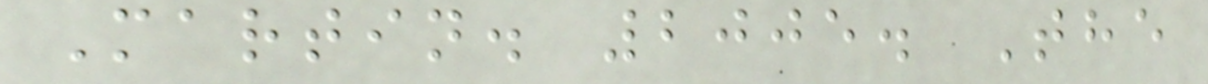Martin. 2005. The
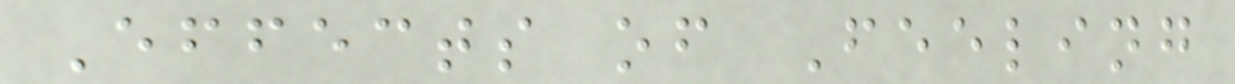Effects of Feeling
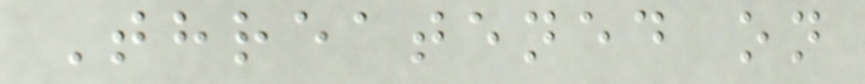Threatened on
